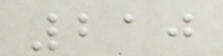210
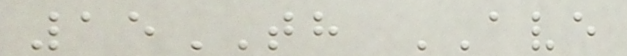15TH AVE
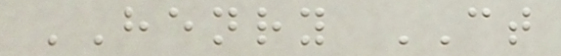HENRY CT
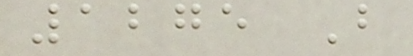1275 B
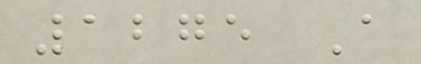1275 A
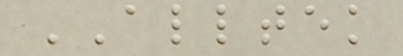ALLTEK
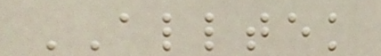ALLTEK
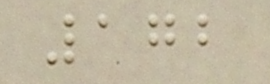172
